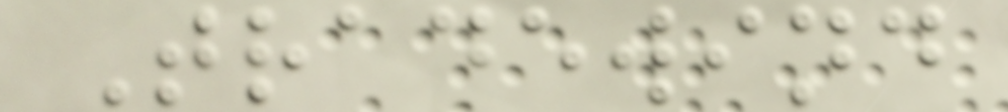Tradewind
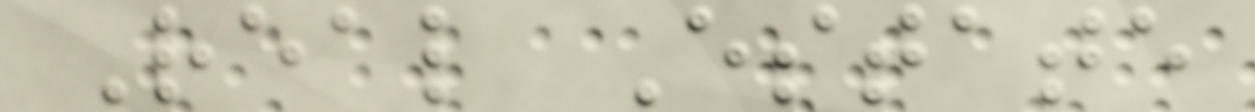Real Estate
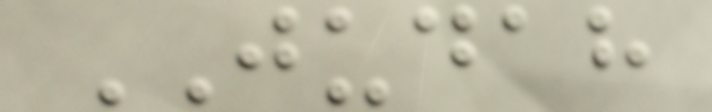JUDAH
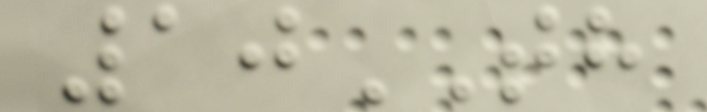10TH
